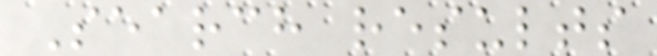Search results
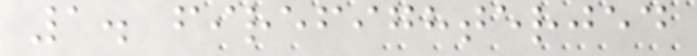1. firefighterjed
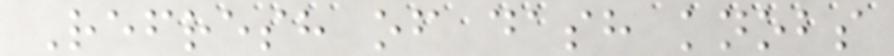Refresh of dash knobs
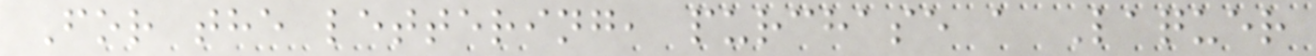For the lettering, purchase a Laquer
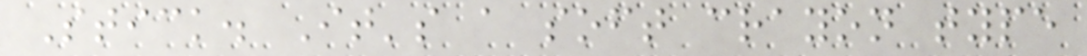Stick. It's a soft crayon type
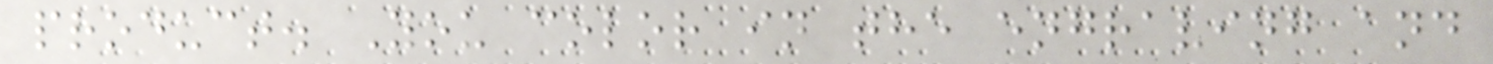product. You color in the engraving and
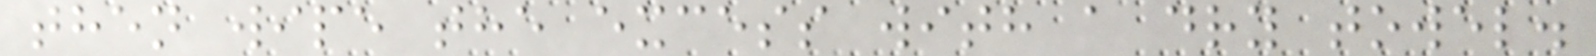then wipe the excess with a dry towel.
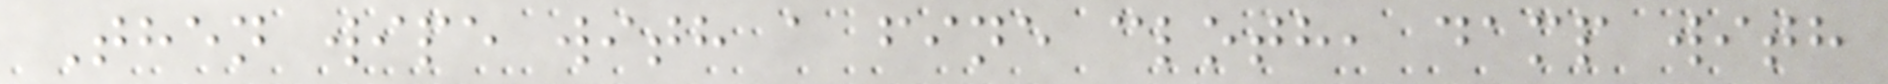Then wipe with a fine cloth, damp with
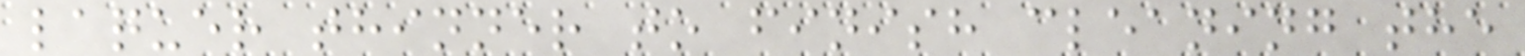laquer thinner to finish cleaning the
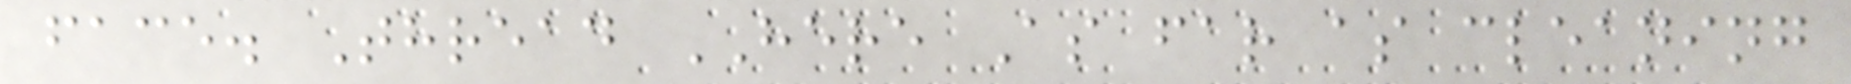face. Thread HERE As far as cleaning
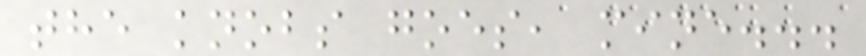the knobs goes, mine...
